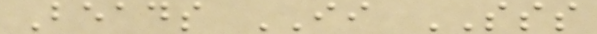Beads II SSS
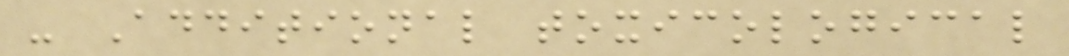- Additional toxicological
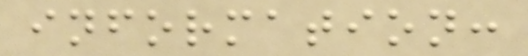information:
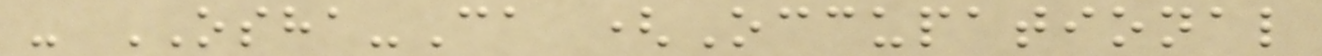- OSHA-Ca (Occupational
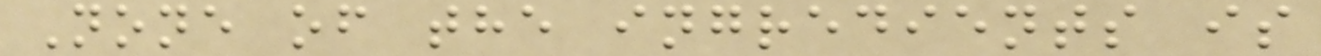None of the ingredients is
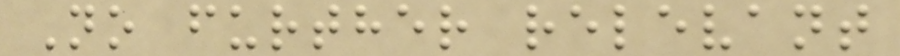No further relevant
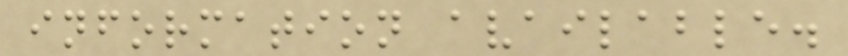information available.
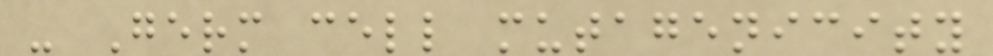- Germ cell mutagenicity
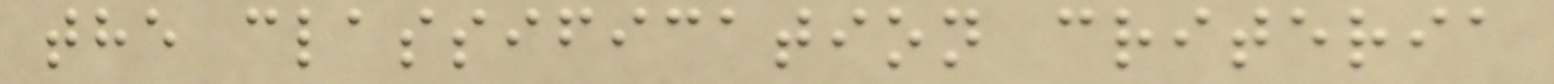the classification criteria
